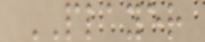PLAYER
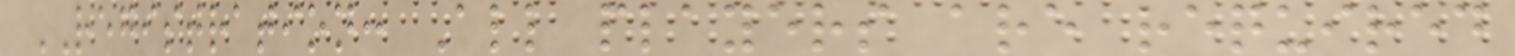REGISTRATION: All players are required
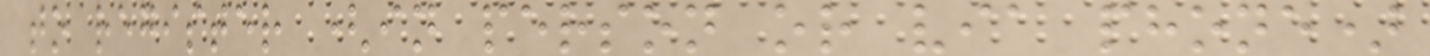to register (in person or via phone)
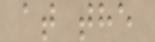at the
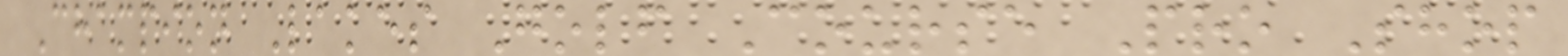Champion Lakes Golf Course Pro Shop
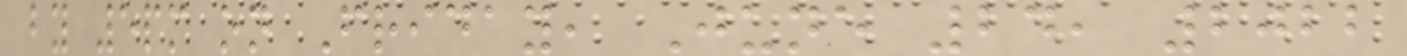by 5pm on Friday, June 24, 2022
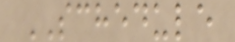SCHEDULE
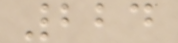224
